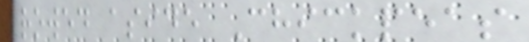rowed aside Chickpeas
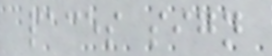paces sign
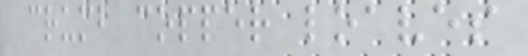crumb copper loaves
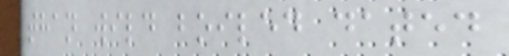than wild boiled dated
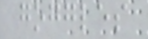goggles
